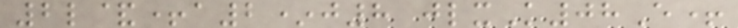2l&+a2*j8 jlxK08E+
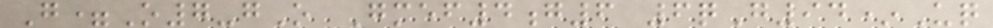G=O7-gO Gmef4g6 6qG94*Uq
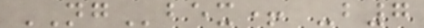NGbex+ -b7
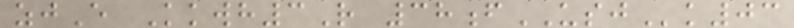zjE Kkwh3R 38fUSJk03
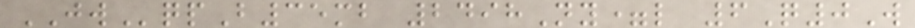JWqpB35mb 2498Ny=l 6Q0W
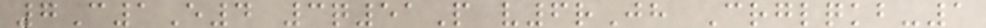7C1E4 3q51P v6rJh Crglqkb-1
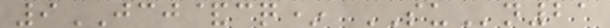9JCJ&cq* SUn21
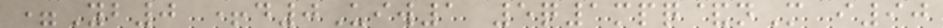=Yb0 +d0Uiw1 5q1mpq&nM i90
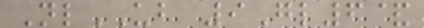NlUB 9Gl6&
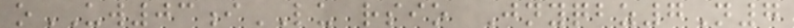oUW03iLU rsio Jnyqbz7N7
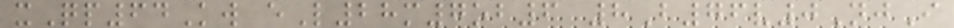xQp64Kw eL28m7ob6 8B76v0NjI
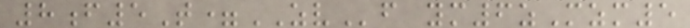8f5T=ZVf ym6zMzm5
